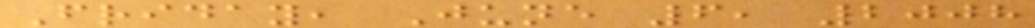Friday, June 6, 2008
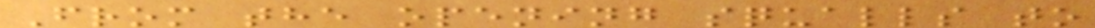From the opening squalls to
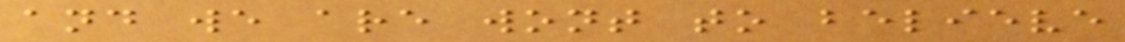and we are wont to believe
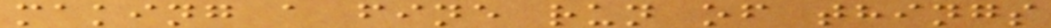making a fine run of things
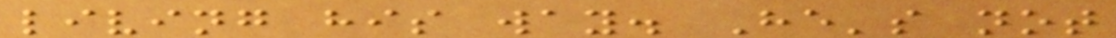living his way. He's not
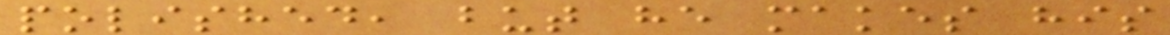polished, but he makes his
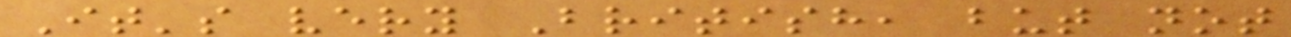It's very British, but not
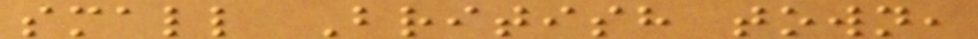small British town,
